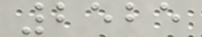2525
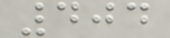404
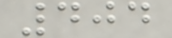404
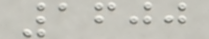1600
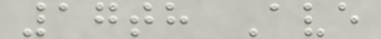17th Ave
